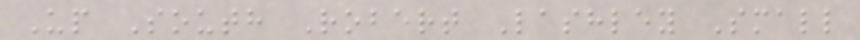Up South Robert Lashley Small
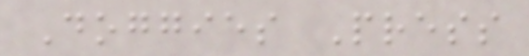Doggies Press
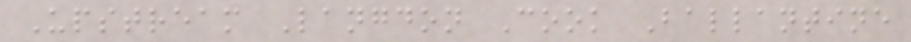Upstream Langdon Cook Ballantine
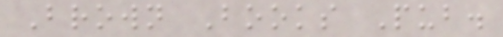Brown Books Pub.
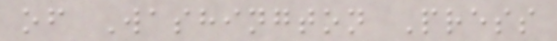of Washington Press
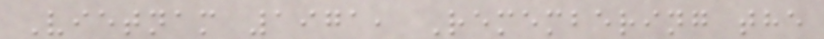Vietnam 1971, Remembering the
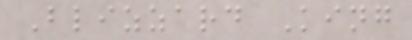Blizzard King
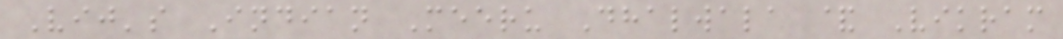Vij's Indian Meeru Dhalwala & Vikram
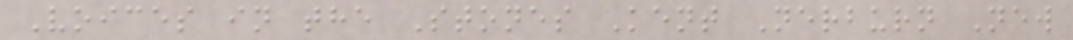Voices in the Stones Kent Nerburn New
